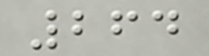264
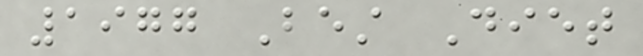1977 Best Diet
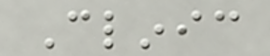Clinic
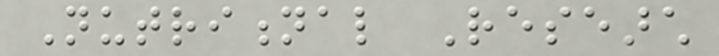Nutritional Research
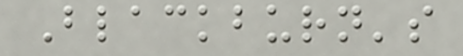Blackburn's
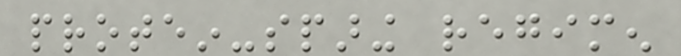protein-sparing regimen
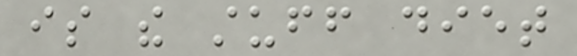is the stuff diet
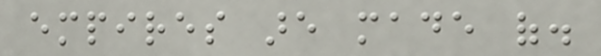empires are made of.
